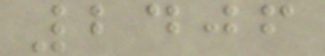2406
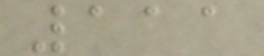111
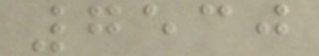7530
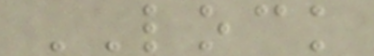LOCK
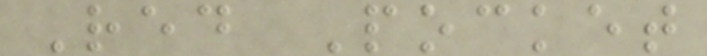Red Pocket
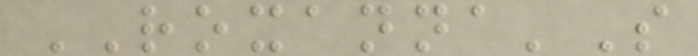ROXANNA'S
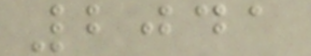2041
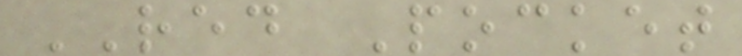RED Pocket
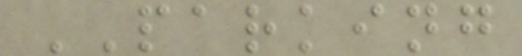PARKING
